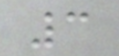3
